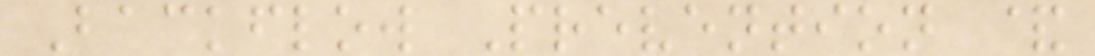Backflow Prevention &
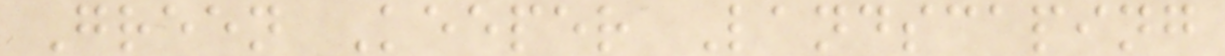Green Keeper Landscaping
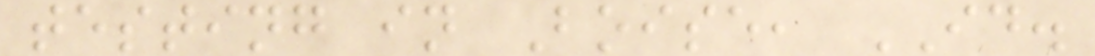testing in Boise, ID.
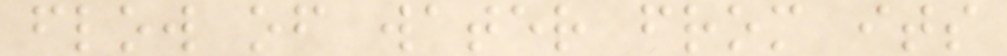flow of water from its
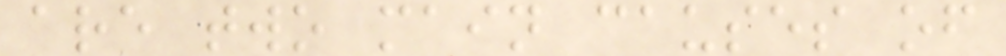are two main causes of
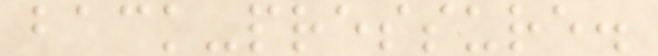back-pressure.
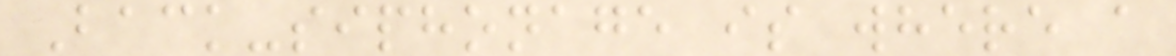Back-siphonage is where a
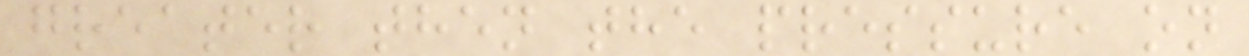greater then the pressure on
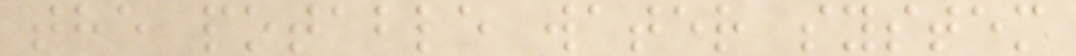the potable water system
